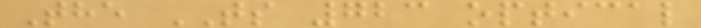The TS 723 optical
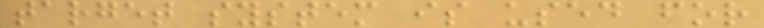target system is used for
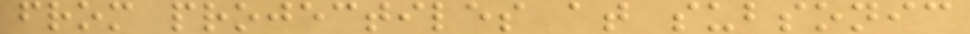from projectiles at subsonic
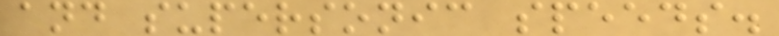and supersonic speeds.
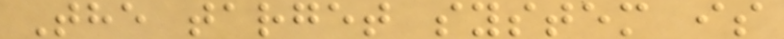The target system is
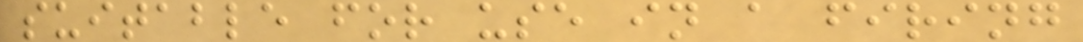suitable for use in a firing
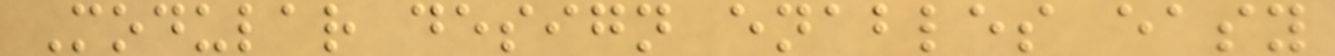Modular design enables easy
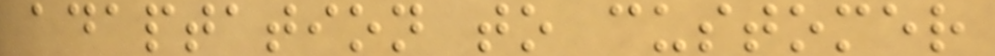adaptation to customer
